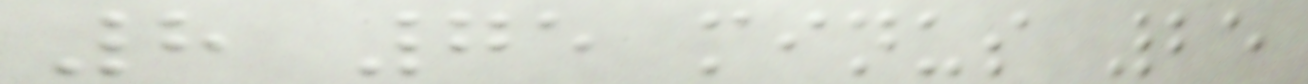8 75 minus 25
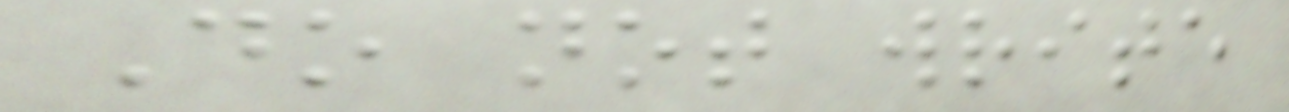Do not write
